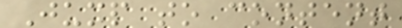Jump to content
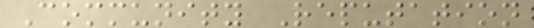Community Reputation
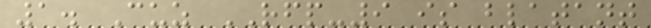1. Cuz RFP-9 is blatant
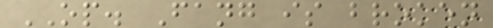OP. Fang is broken
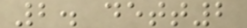2. dett2
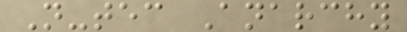N-tec Anarchy
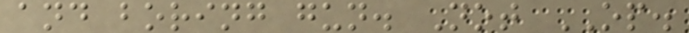and boring gun. Not OP.
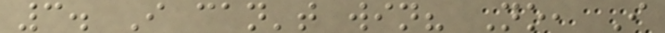3. I can't win? No, I
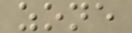zone
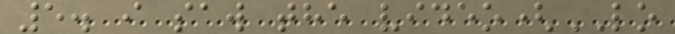5. i saw the video(LO
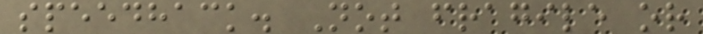speedhack. Not fragile or
